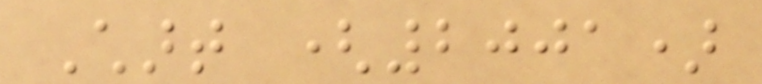Chart (2001)
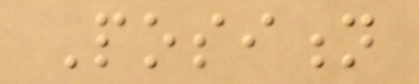Position
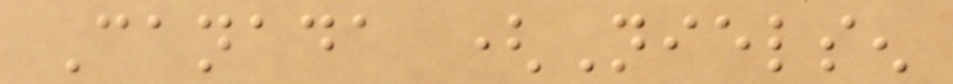Canada (Nielsen
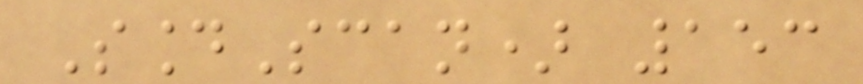SoundScan) 153
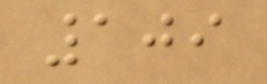109
